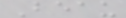Beau
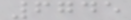6745
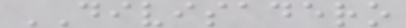DIVISADERO
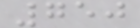750
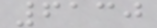6130
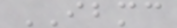IBMC
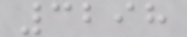3298
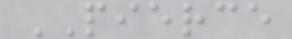PIERCE
